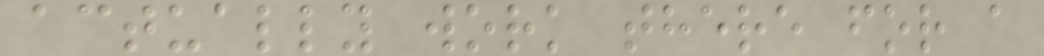actually work there for a
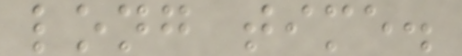long time.
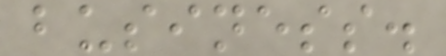business.
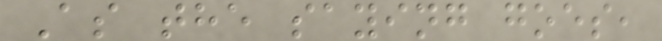As the saying goes,
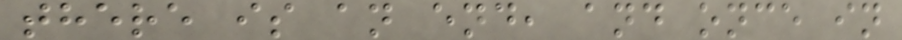there is an end, and once in
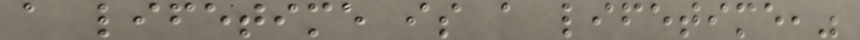a lifetime is a lifetime,"
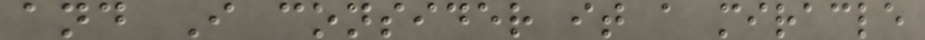and I consider it a miracle
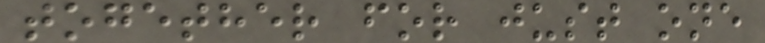together for just one
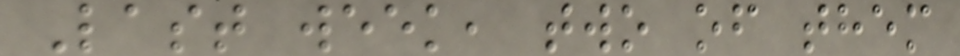Last week, two of them
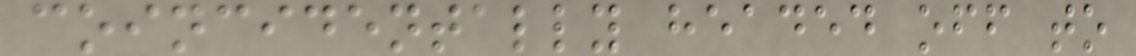coincidentally headed off to
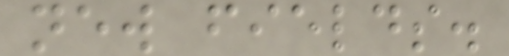new fields.
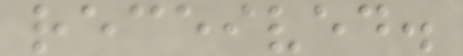received.
